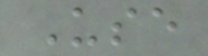Use
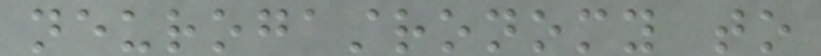neurogastronomy to
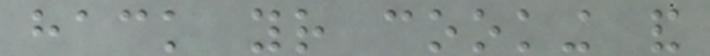hack your cooking and
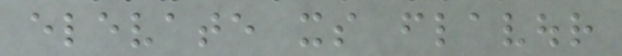elevate its flavour
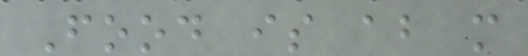Food is about more
